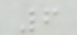6
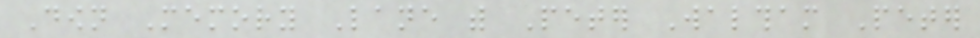Down Memory Lane with Peter Waltham Peter
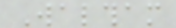Waltham
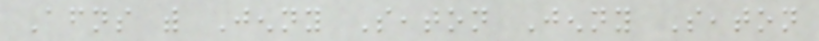Afternoons with Jenny Seaton Jenny Seaton
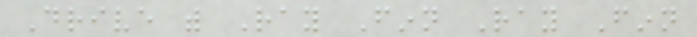Drive with Ray Finn Ray Finn
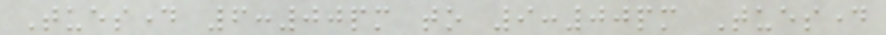Tuesday 6:00pm to 9:00pm Tuesday
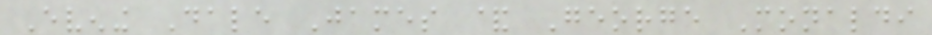Evening Dale James & George Monaldi
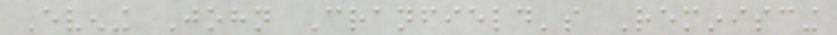Evening John Cranfield's Reminiscing
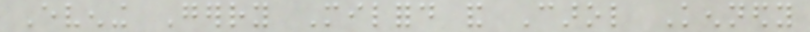Evening Gerry Milford and Carol Kennedy
